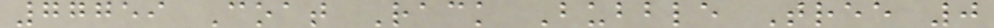77759 Coat Rack Bubble Tree 0
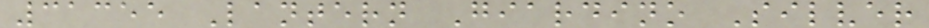31355 Lantern Giardino Silver
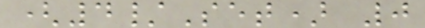(4/Set) 0
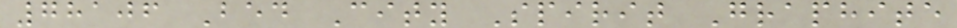78106 Bed City Spirit Graphite
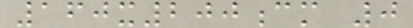160x200cm 0
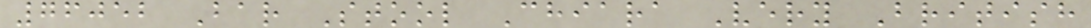76052 Bar Stool Chiara Very British
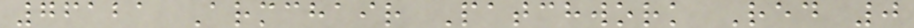76121 Armchair Patchwork Red 0
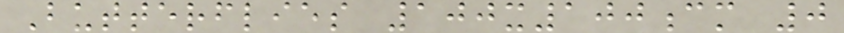Butterflies 100x100cm 0
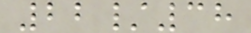22/38
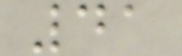41
